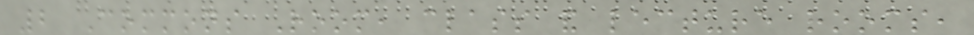2 Commons Room, class and lecture rooms,
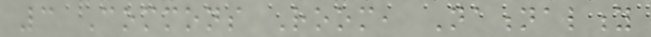3 Commons Room, Nationality
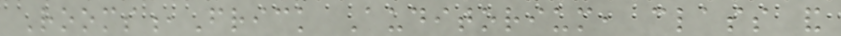Rooms,Frick Auditorium, class and
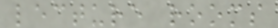lecture rooms
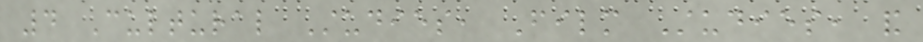4 Cultural Studies, Film Studies, and
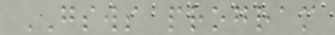GSWS program
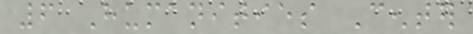6 Humanities Center
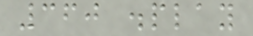360 display
